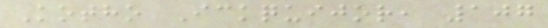Kotho Ickquijor, 107
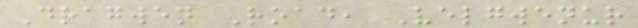Dragwen Road, Velgwenur
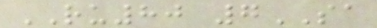RU80 7SA
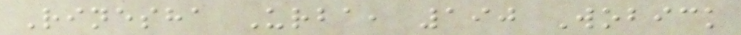Rinesha Urba, 190 Wobick
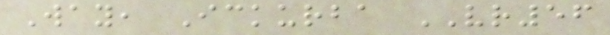Way, Ickurba VR56
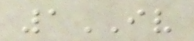1IV
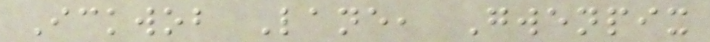Ickwob Lane, Gwenpix
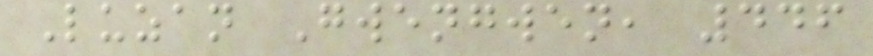Luzan Gwengwen, 446
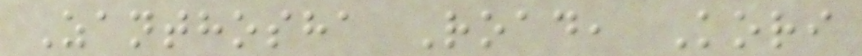Zanthosha Road, Kori
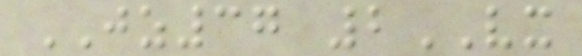JZ37 2VX
